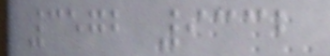3572 9332
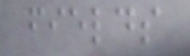fields
